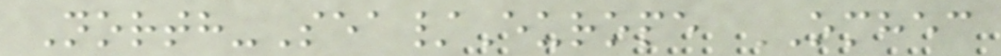North-Sea/Europe OMHEC
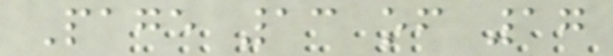Page 13 of 17
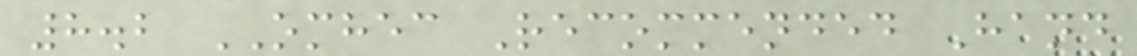8.2 OMHEC Recommended Hand
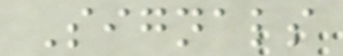Signals
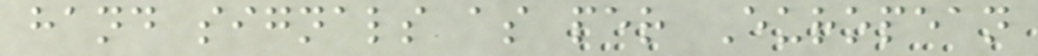hand signals as per European
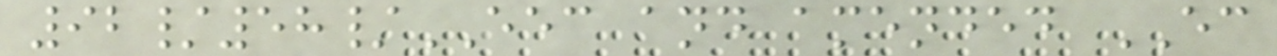92/58/EEC and amended EC
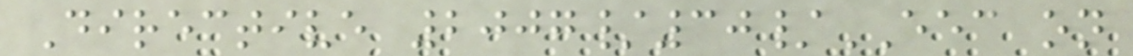Directive 2007/30/EEC on
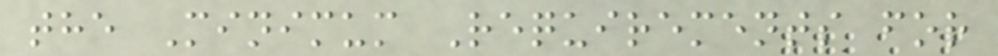the Minimum Requirements for
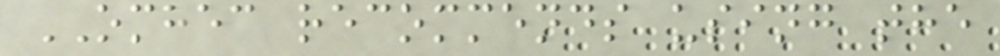OMHEC recommends using the
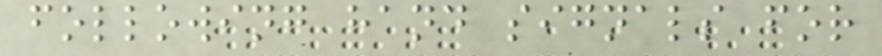following hand signals for
